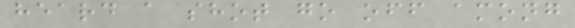heard a shot go off among
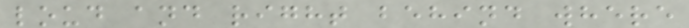loud and right behind where
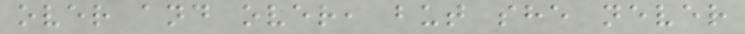over and over, but she never
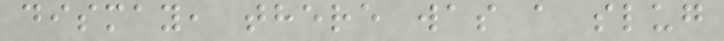dismay, there was a slug
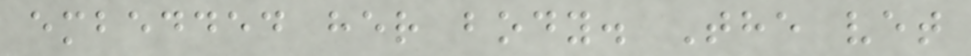embedded her body. The vet
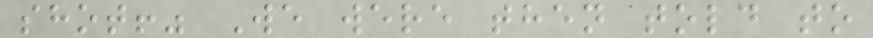shot!" We were then told to
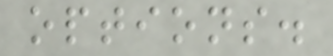options.
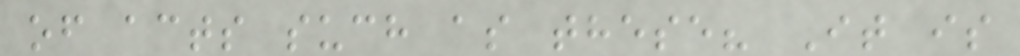of acts such as these? It is
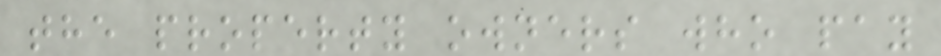the property owners who pay
